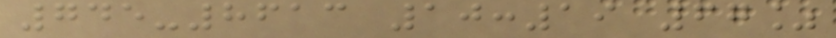745-8613 10:19 67%
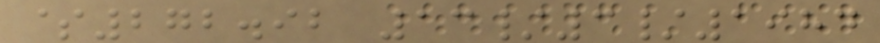$272.92 13/3/1984
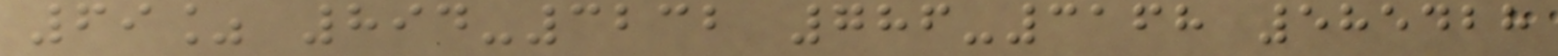69% 894-3232 786-3168 585428
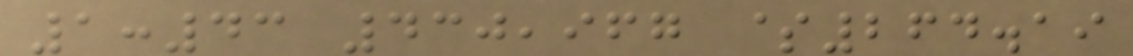1:43 430,967 $264.19
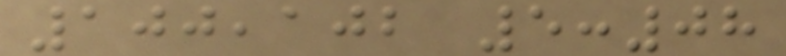100,102 5:08
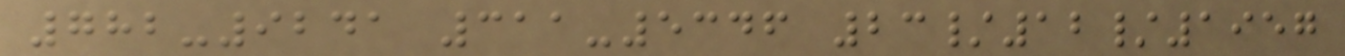782-9241 311-5346 23/12/1957
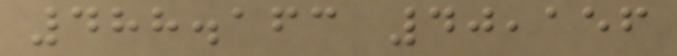488.163 40,156
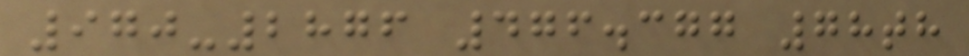970-2876 476.377 78th
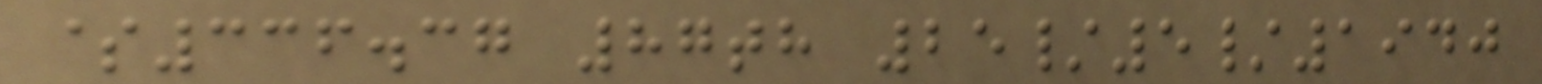$336.37 87th 25/5/1940
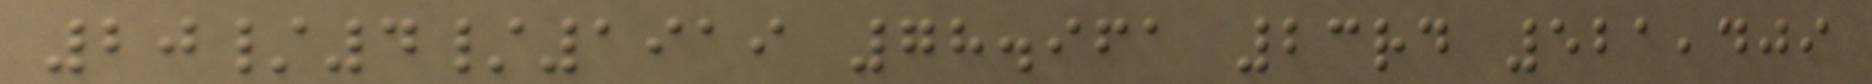20/4/1919 78.961 23rd 521,409
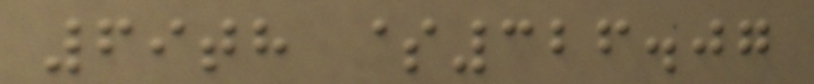69th $326.07
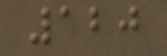120
